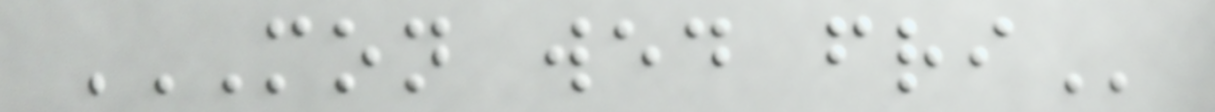MON WED FRI
